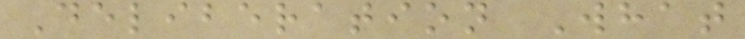Deliberation What
